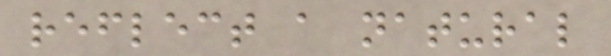reflect a natural
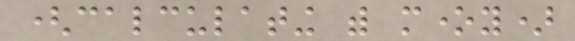(calculating with money)
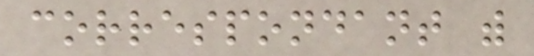correspondant with
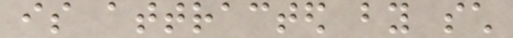is attracted by such
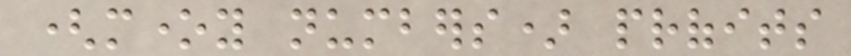(money numbers) profits
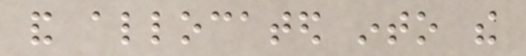and allocated into the
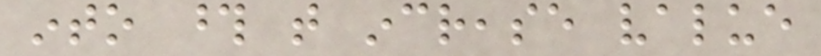into those that increase value
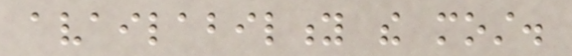availability the most.
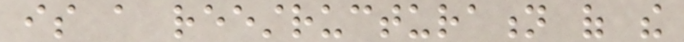is a reestructuration of the
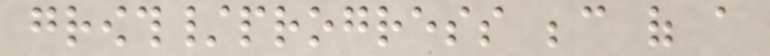growth/progress because of a
